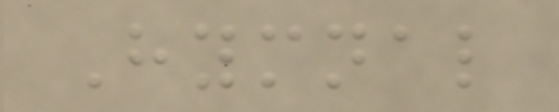Hymnal
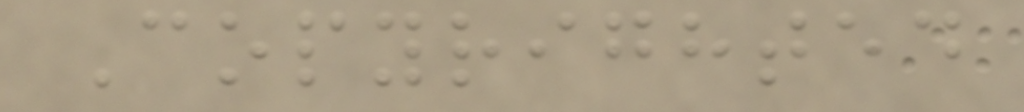Copyrighted
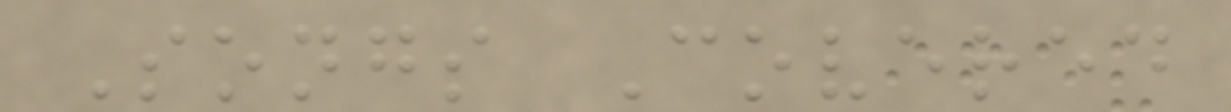Songs Covered
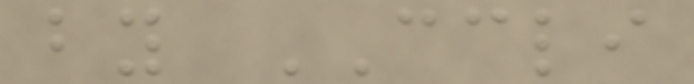by CCLI
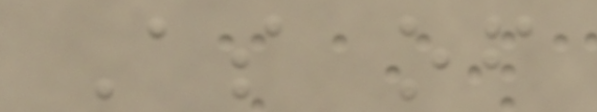As of
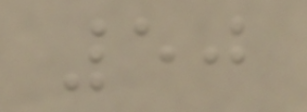50
